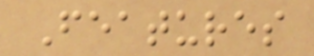Features
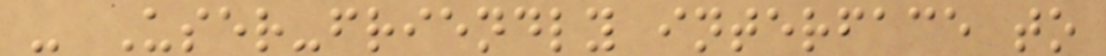- User-friendly interface to
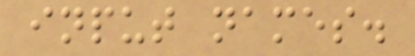input names.
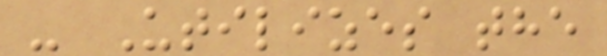- Utilizes the
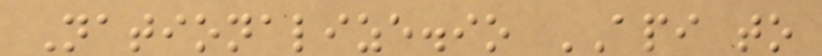Nationalize.io API to
